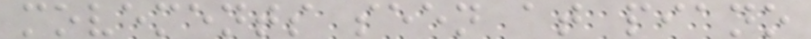movements seen at piano
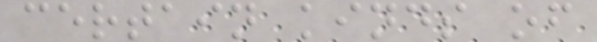certain kinds of
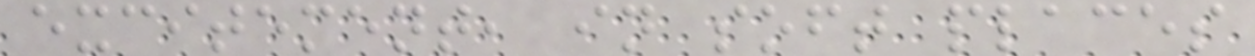excitement, in soft places
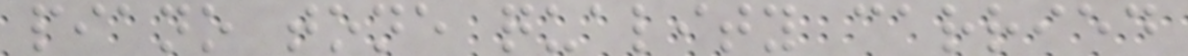piano tone quality carried
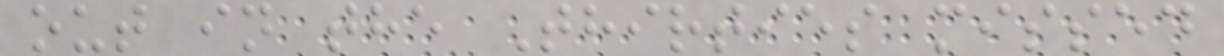out in the Thirties missed
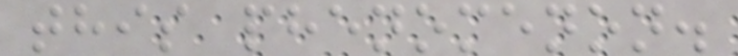this phenomenon.
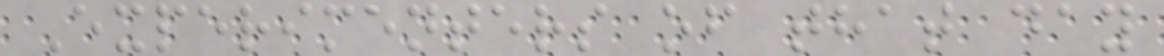Experimenters of that day
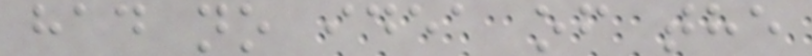had no idea of the
